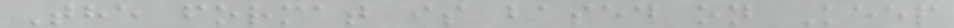The format is based on Keep
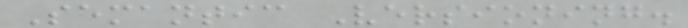Semantic Versioning.
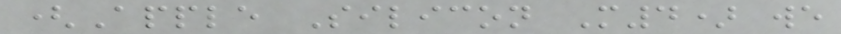(Apple Silicon M4) we
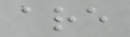are
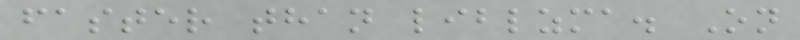faster than liblzma. On
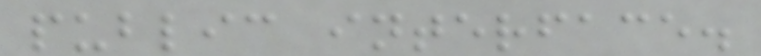public interface.
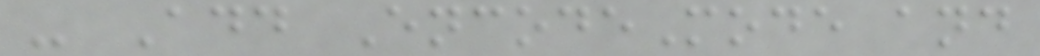- Add EncodeMode and
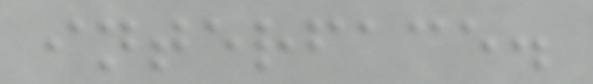interface.
